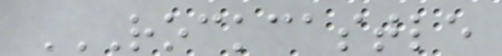ROCKCASTLE
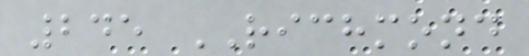245 RICHMOND
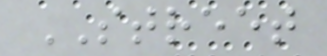STREET
